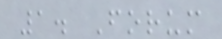1. Forum
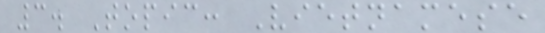3. Topic: Vietnamese
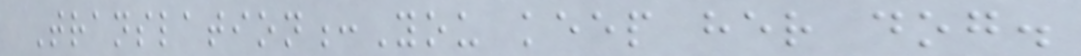Translation:You keep her dog.
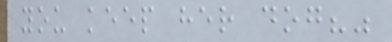you keep her dog?"
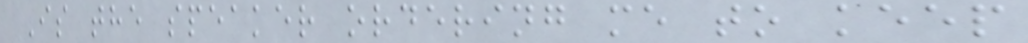Is the speaker ordering me to keep
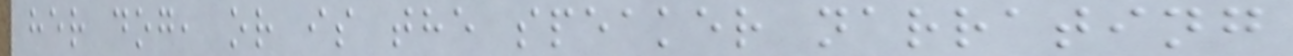her dog, or is the speaker narrating
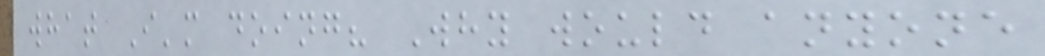what I'm doing? Why would anyone
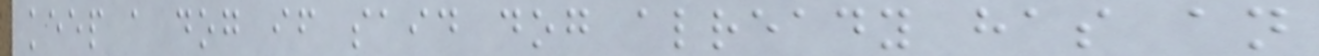keep a dog if said dog already has an
